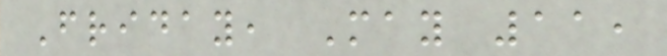Friday, May 11,
